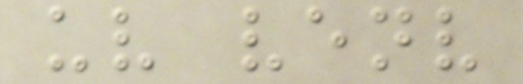uv venv
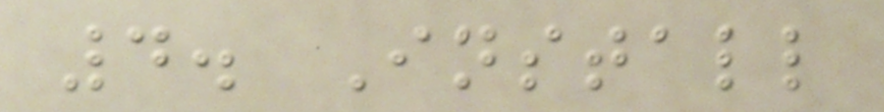4. Install
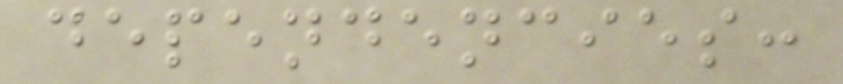dependencies:
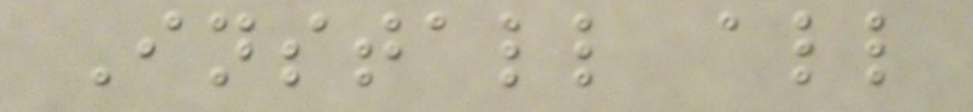Install all
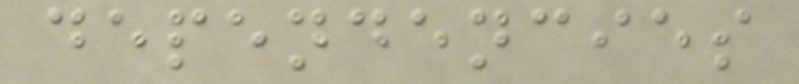dependencies
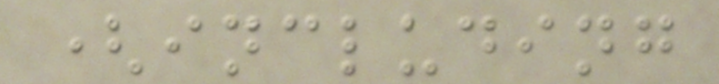(including
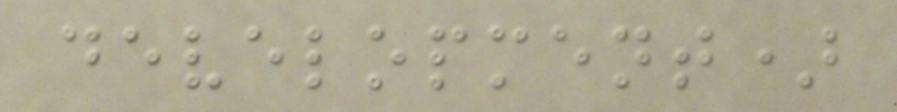development)
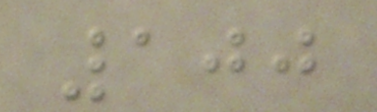100
